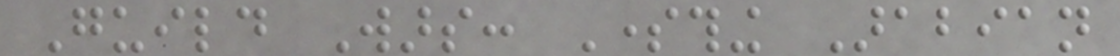Guild Wars: Something Arabian
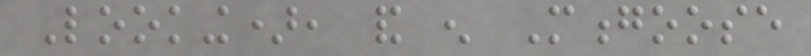Looking), and enough Mongoose
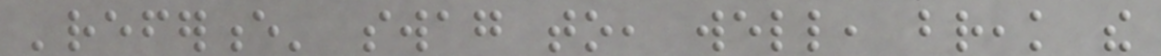'reference' swag to, well, break the
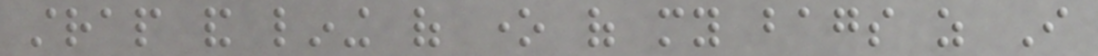strap and lining of one of my bags as I
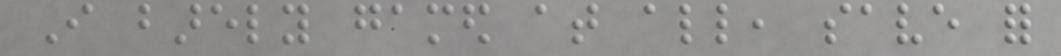I barely gamed at all, save for
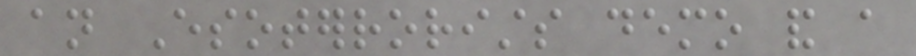an Esoterrorists demo and a
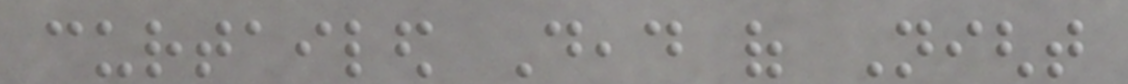curtailed Dead of Night
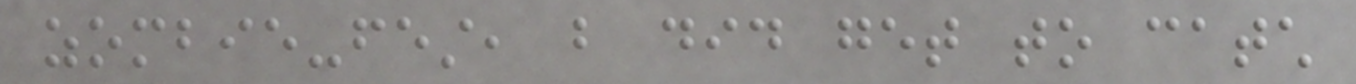zombie-fest, but did get to catch
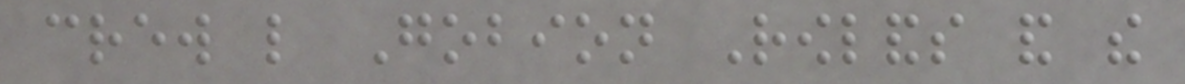crew like Gobion Rowlands and the
